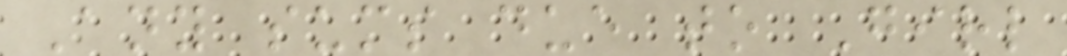Any sums due to Girl
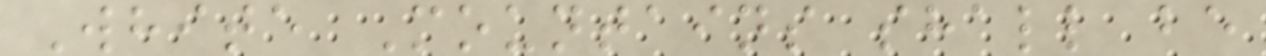White Mountains shall be
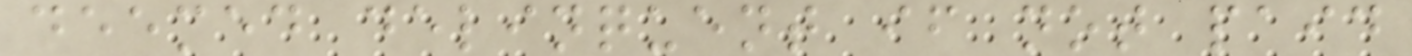deemed delinquent if not paid
